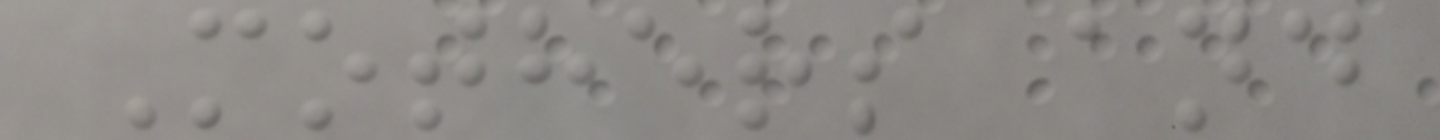Mothers and
